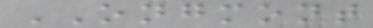ONGMONT
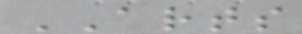ARTS
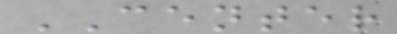CENTER
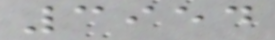3954
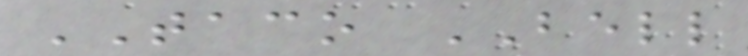TACO BELL
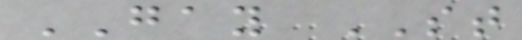GAY ST
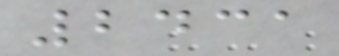2431
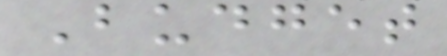Budget
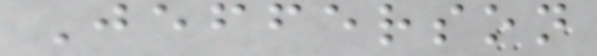Jefferson
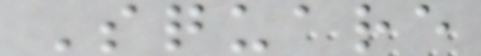Square
